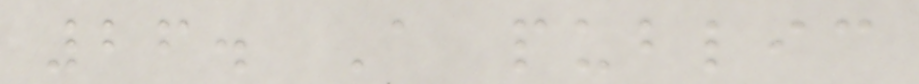26. A public
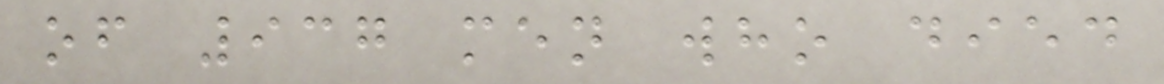of 937 men who died
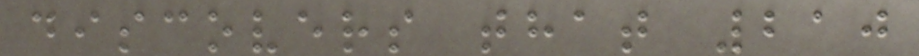discovers that 210
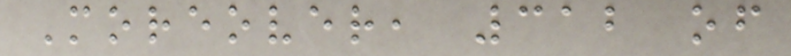Moreover, 312 of
